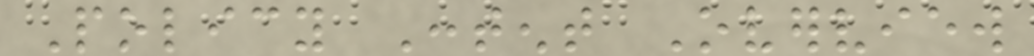Policy Content Overview
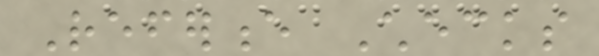Reference Checks
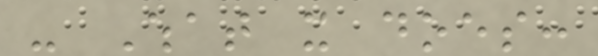- What it does:
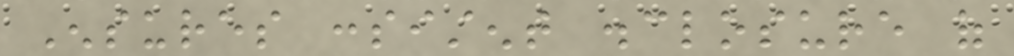Ensures consistent disclosure of
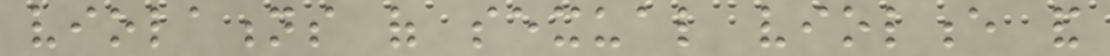violations of sexual violence and
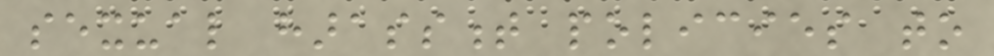sexual harassment policies to
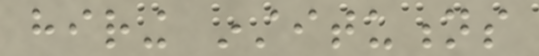hiring institutions
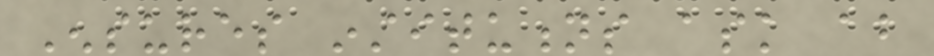Ensures institutions ask about
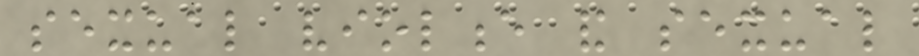sexual violence and sexual
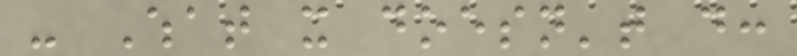- What it doesn't do:
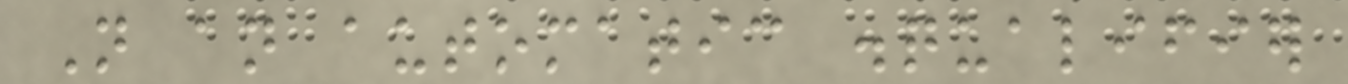Not an automatic disqualifier
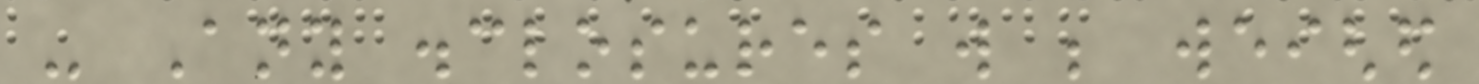- Any disclosures will be weighed
